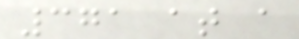371 at a
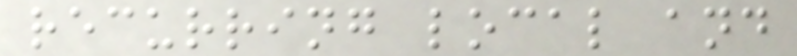recurring local and
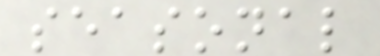seasonal
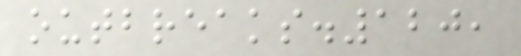outbreaks.120,
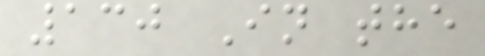130 In the
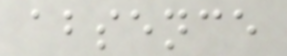absence
